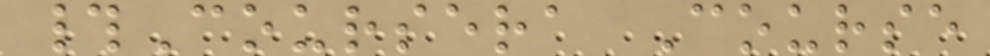#Coursera Course
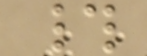#
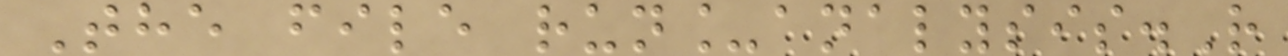The file run_analysis.R
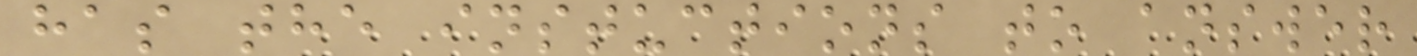has the instuctions to answer
